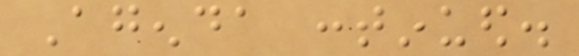Agenda continued.
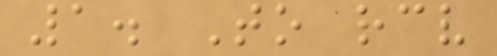1. To receive
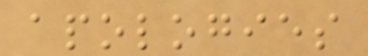apologies
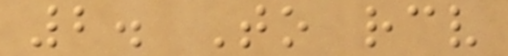2. To receive
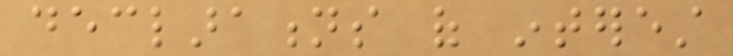declarations of interest
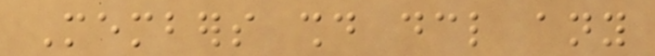Members should declare any
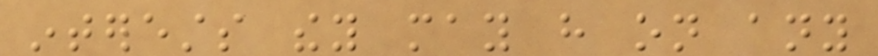interests they may have on any
